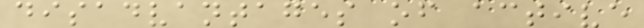disadvantages of active
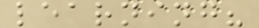learning?
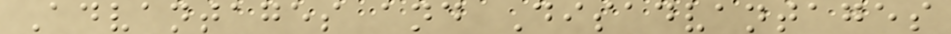Advantages and Disadvantages
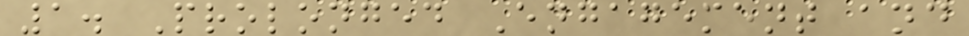1. Prolonged Engagement and
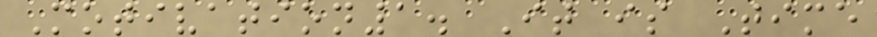Motivation1. It is Time
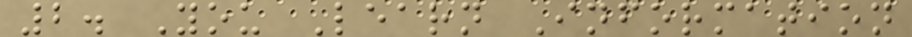2. You Learn Information
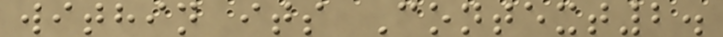within its Context2.
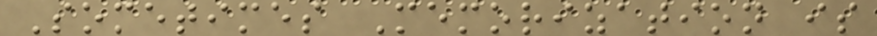Sometimes Memorization is
